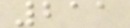211
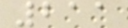211
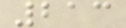213
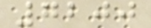7200
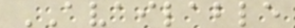AVAILABLE
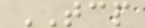TCP
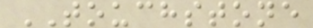TOUCHSTONE
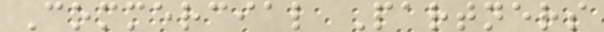Commercial Partners
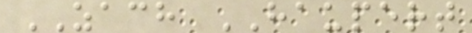ZACH HAUPERT
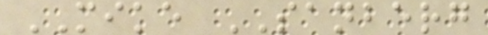MIKE SANBERG
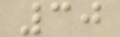30
